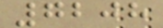7208
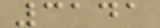3141
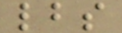lbs
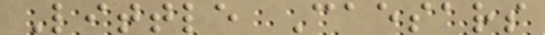Little Caesars
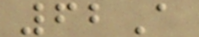62A
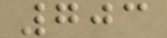703
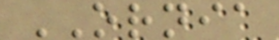ORNIA
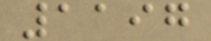1197
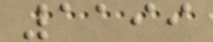1199
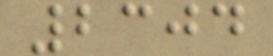2304
